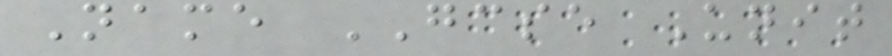Name GCSE Unit
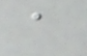a
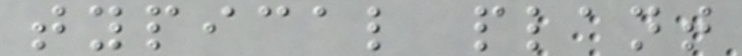typical plant
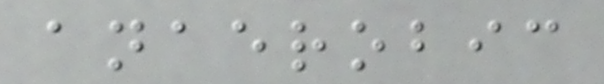anaerobic
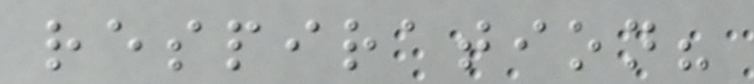respiration?
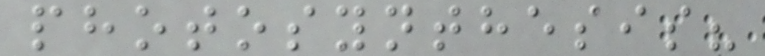photosynthesis?
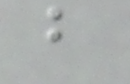b
